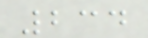234
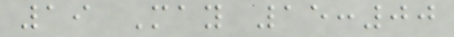19 May 15:00
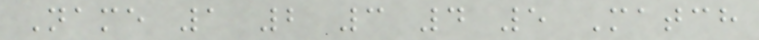Name 1 2 3 4 5 Match
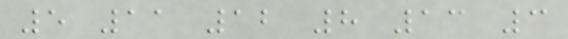5 11 12 8 13 3
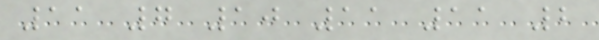11 7 10 11 11 2
